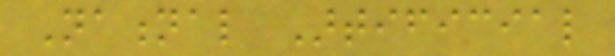National Artificial
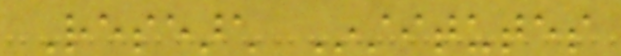Research Institutes
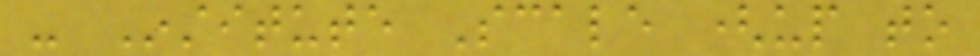- Institute Scale (up to
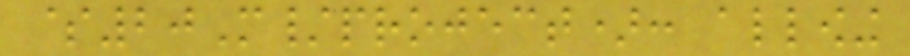$20M/project): allowing
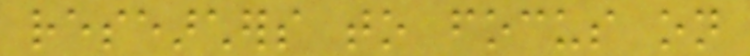researchers to focus on
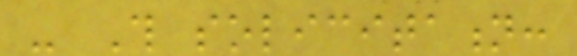- This solicitation:
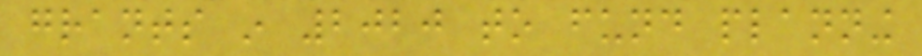grants in 2020 to fund planning
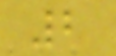2
